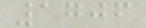1706
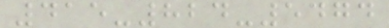415-824-5474
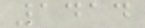1414
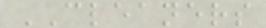CLEANERS
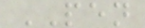PEN
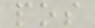pos
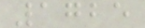1725
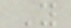Y
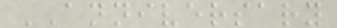ANNIVERSARY
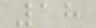18
